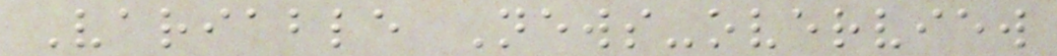Variable News-overview
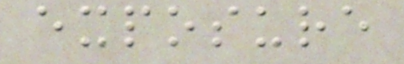exposure
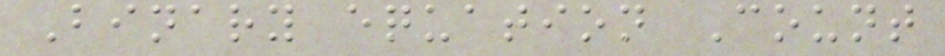Binary equation Count
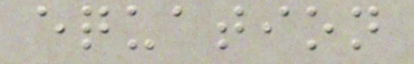equation
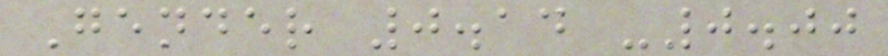Gender 0.14 -0.00
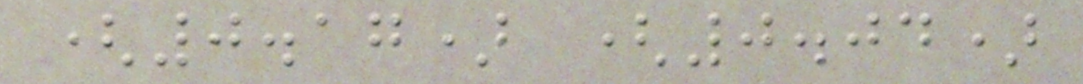(0.17) (0.04)
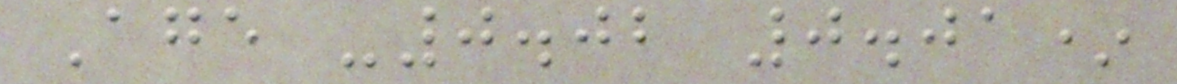Age -0.02 0.01*
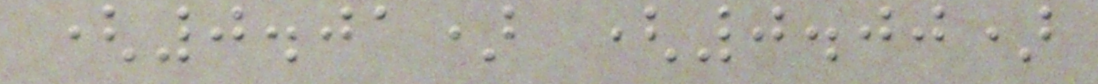(0.01) (0.00)
